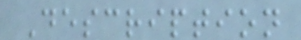Description
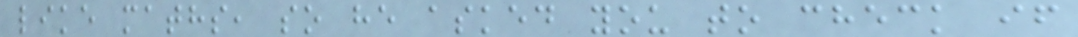like maths, so he asked you to check if
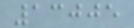13005
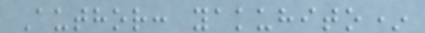Author: yakuhito*
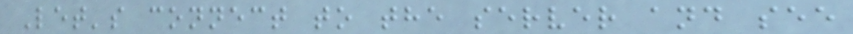Let's connect to the server and see
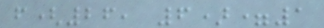f(26, 6)=1
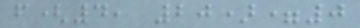f(4, 20)=0
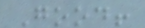Good!
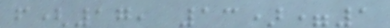f(17, 13)=1
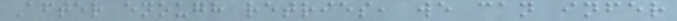After enough retries, we can infer
